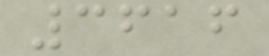3616
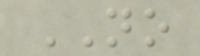NO
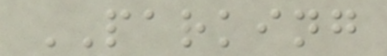PARKING
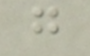g
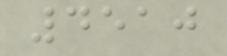4510
